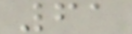61
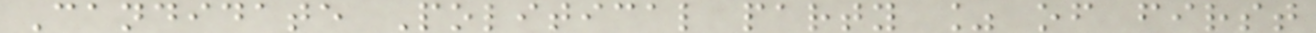Candidate Political party % of first
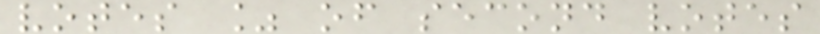votes % of second votes
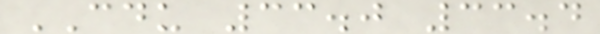CDU 33.0 33.4
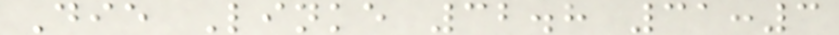Die Linke 32.8 31:3
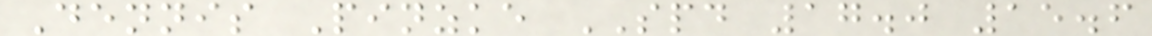Dennis Pinzke SPD 17.0 15.6
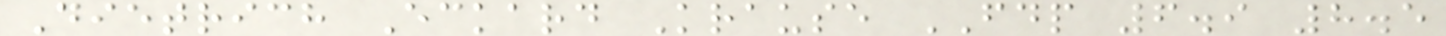Dietrich Eckard Krause FDP 6.9 8.5
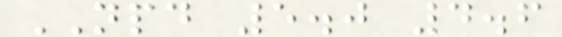NPD 5.0 4.6
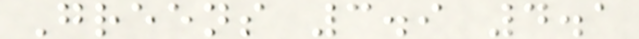Greens 3.9 4.1
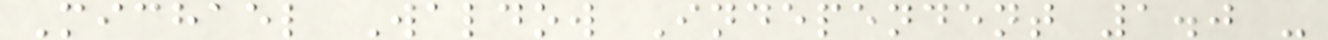Michael Waldow Independent 1.0 -
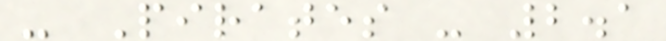- Pirates - 2.1
